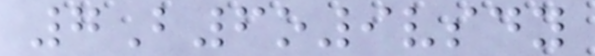7B6o9vsdy
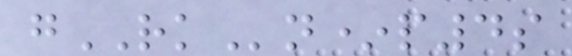gRKn*p4s
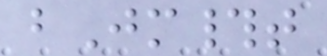bJm#t
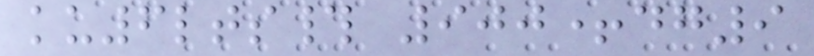ku6lts# 900+dg9
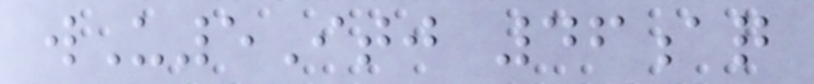wU5Itj 46aq
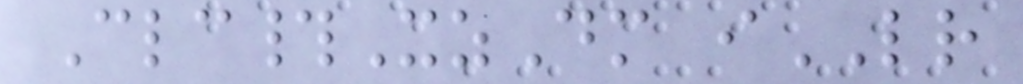Clc#XzDm iLR
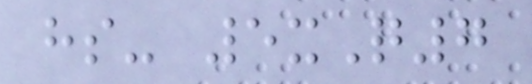hs- 5xQ7
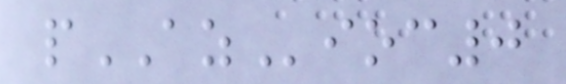pAZioc0
